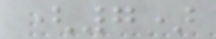(7)
